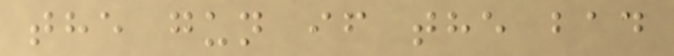the gun if the bad
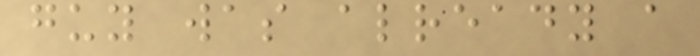guy was already a
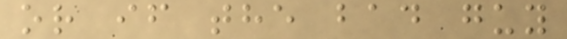or if the bad guy
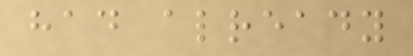had already
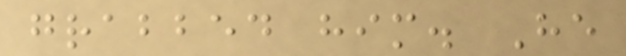grabbed him. He
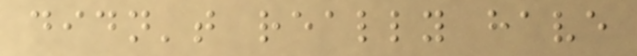didn't really have
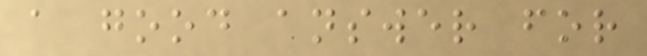a good answer for
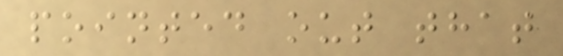pointed out that
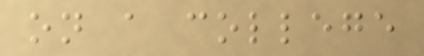on a college
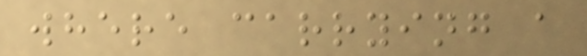where carrying a
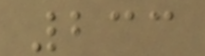233
